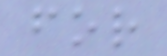for
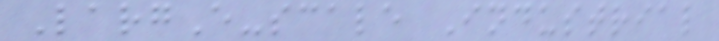LargE-scale Industrial
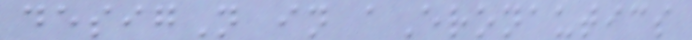desigN in aEronautics
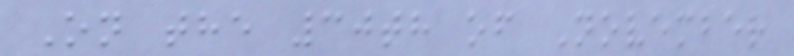On the 30th of November
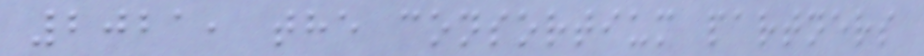2021, the consortium partners
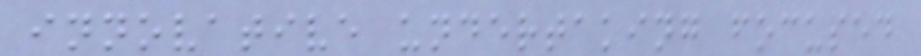innovative undertaking focused
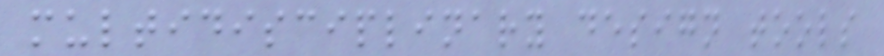multidisciplinary design tools
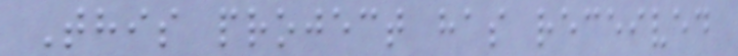This project has received
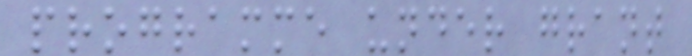programme under grant
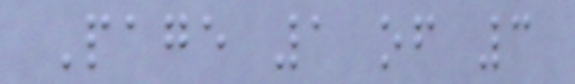Page 1 of 3
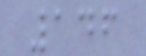146
